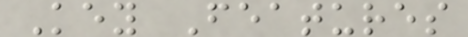Key Features
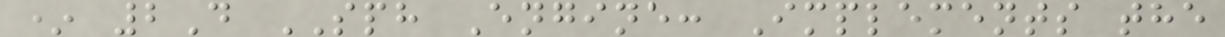* 2D SPH Engine: Implements the
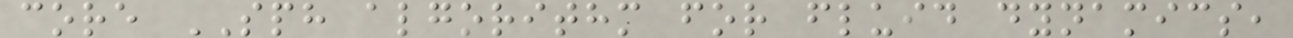core SPH algorithm for fluid dynamics,
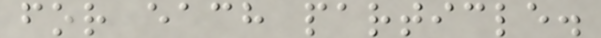for each particle.
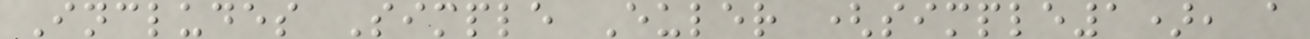Includes Simple Euler (simple1), a
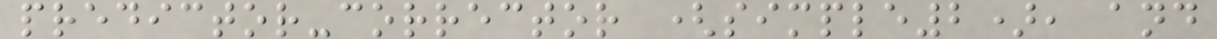predictor-corrector (simple2), and
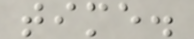time.
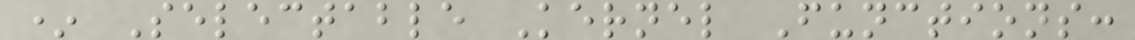* Selectable Kernel Functions:
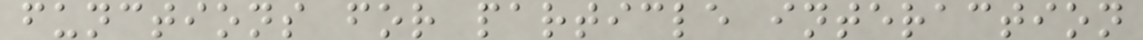functions for particle interaction
